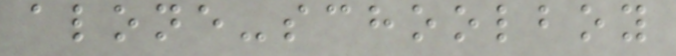alone-schoolboy
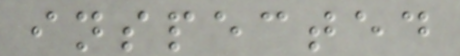inspected
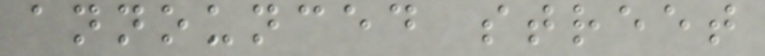announced street
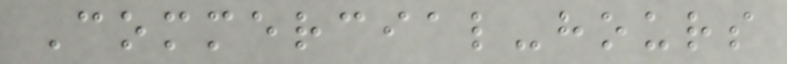Commercial-hours
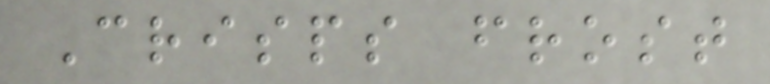Crisps frost
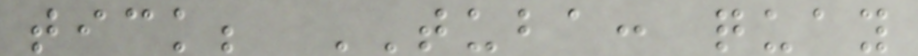tick; TUBA: quay
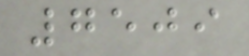7509
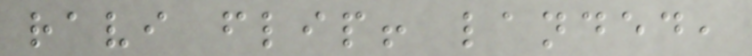ravi flip! landed,
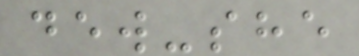dew-she
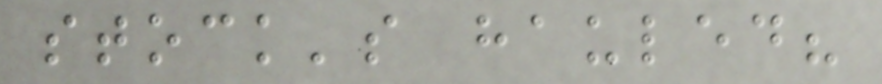stock's hauled?
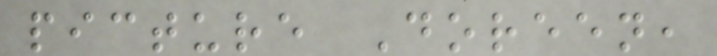picture Doreen,
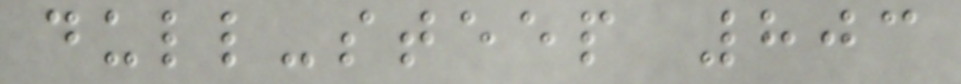dull-steep 803
